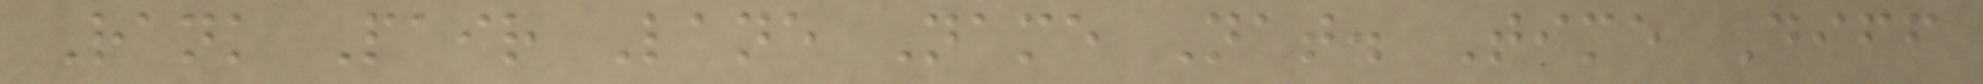Rank Pair Lane Name Nat. Time Diff
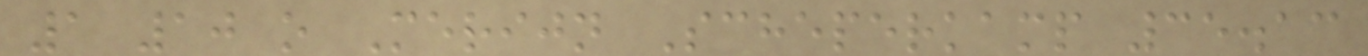1 10 o Merijn Scheperkamp 35.13
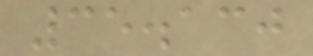35.130
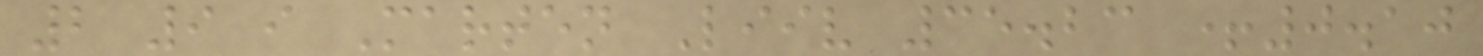2 9 i Marten Liiv 35.23 +0.10
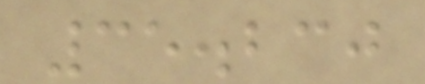35.230
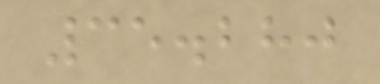35.280
